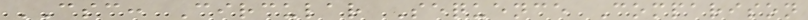CSC: Circular Sequence Comparison
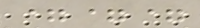===
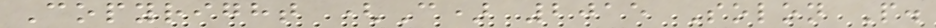Copyright (C) 2015 Solon P.
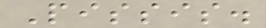Pissis.
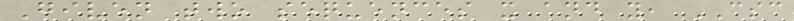Given two sequences x and y, CSC
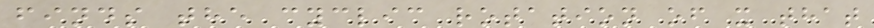finds the cyclic rotation of x that
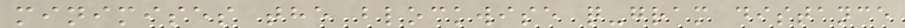minimises the blockwise q-gram distance
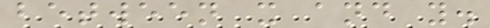between x and y.
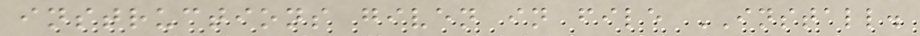instructions given in file INSTALL.
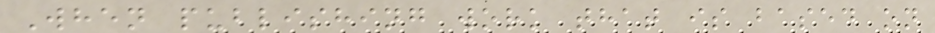When publishing work that is based on
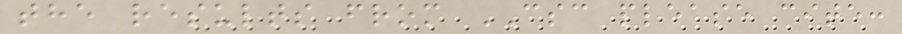the results from CSC please cite:
